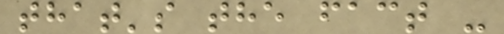that's the fact -
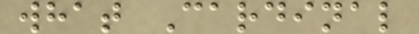what Cardinal
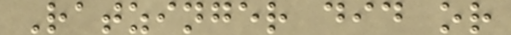Ratzinger did or
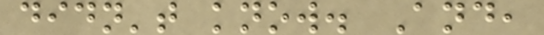didn't know. And,
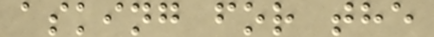asking for the
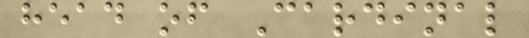head of Cardinal
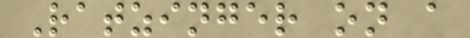Ratzinger on a
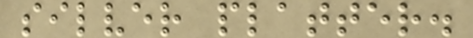silver platter.
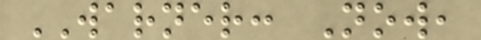WARNER: Now,
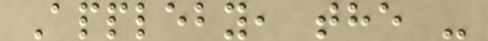Appleby, the -
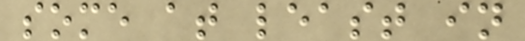some at least in
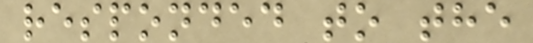responded to the
